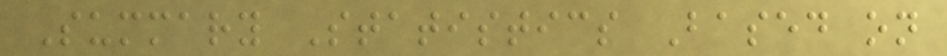Summary Statistics Based on
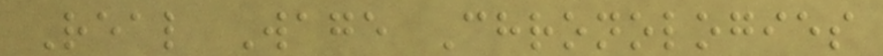Real Wage Chronologies
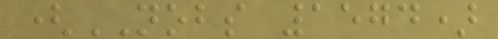(NOBS 1574)
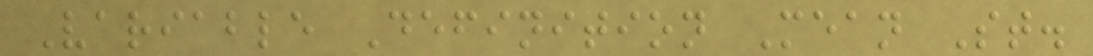Variable Definition Mean St.
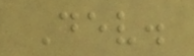Dev.
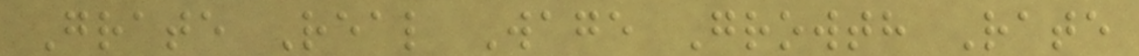Grate Real Wage Growth Rate
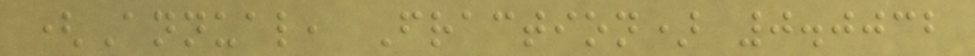(Annual, Fraction) 0.0032
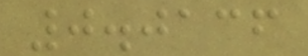0.0136
